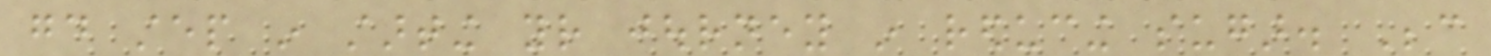good step in starting your journey in reducing sugar. Because
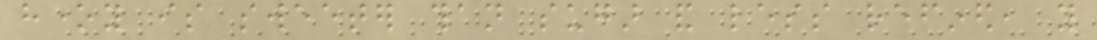honey is sweeter than sugar and less refined, you
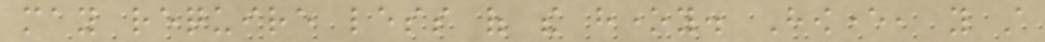may require less of the honey. However, you still
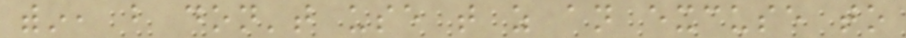within, but don't use that as an excuse to
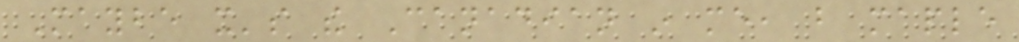Maybe it's the Canadian in me, but maple
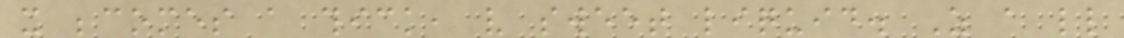it becomes a thick, very sweet liquid. As a little
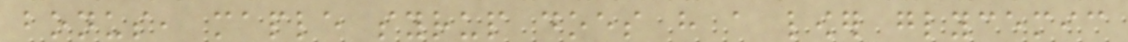bonus, maple syrup does have a lower glycemic
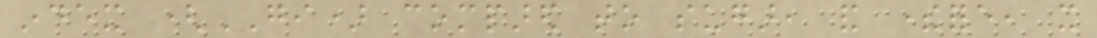index (GI) compared to sugar, and therefore, it
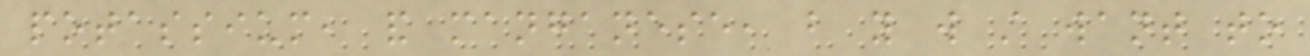potassium, and manganese, but you will still want to
